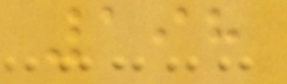198
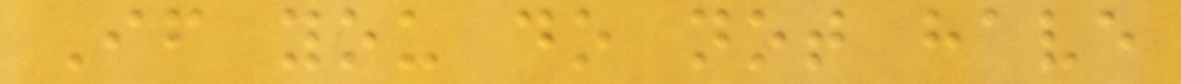If you do not have
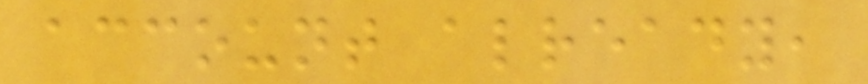account already,
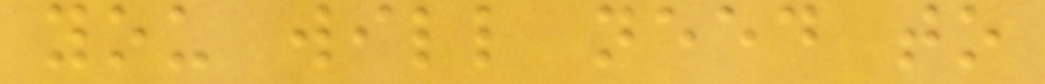you will need to
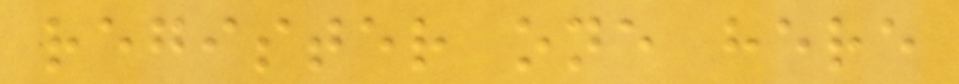register one here
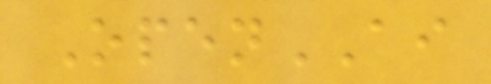OpenAI
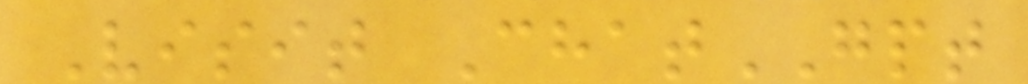Visit ChatGPT
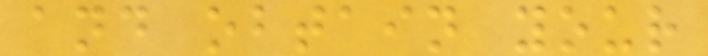and obtain your
